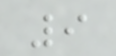9
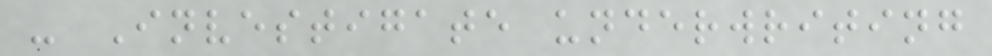- Investigate underwriting
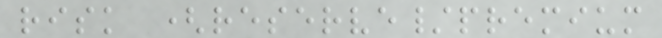risk (reserve/premium
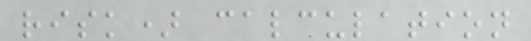risk) calculation
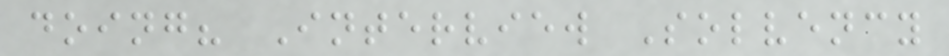doing? Interview Solvency
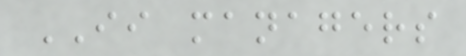II managers
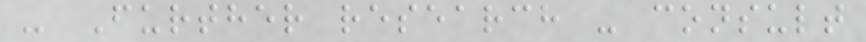- Further research - consult
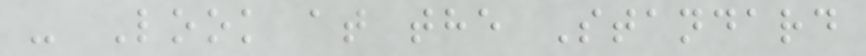- Look at the Standard
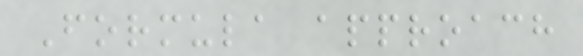Formula approach
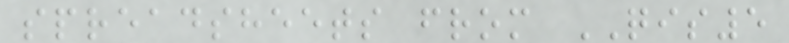spreadsheets from QIS5
